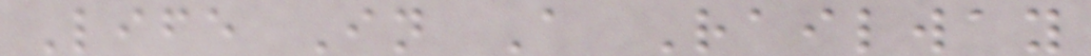Life In A Railway
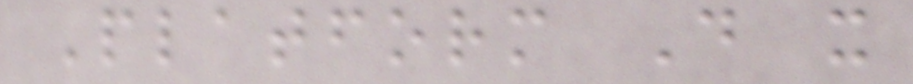Platform D x
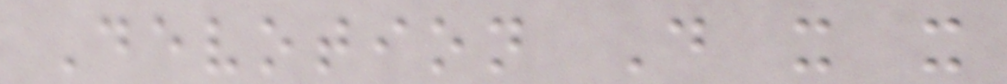Devotion D x x
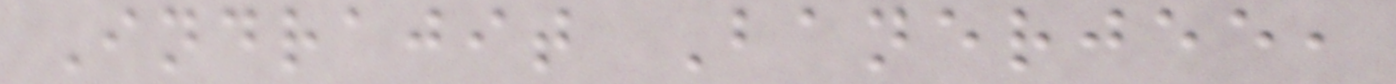Indrajit Banerjee,
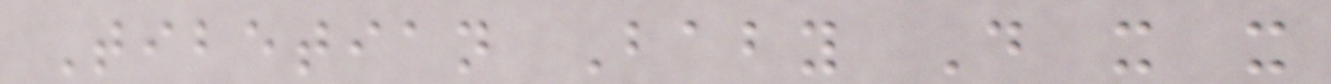Tibetian Baby D x x
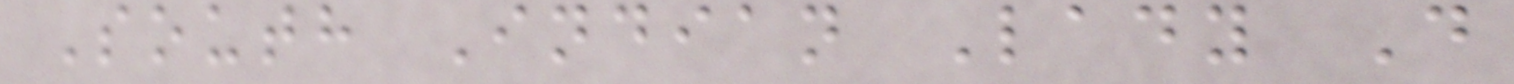South Indian Lady D
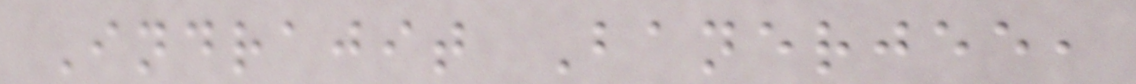Indrajit Banerjee,
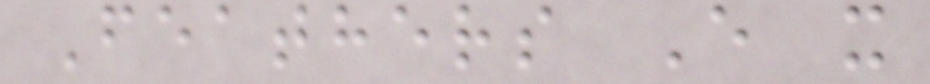Feathers E x
